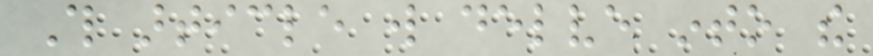This article will delve into the
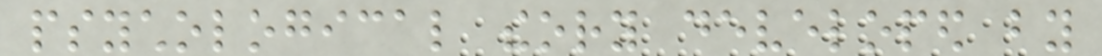psychological theory developed by
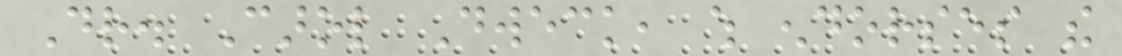Dr. Carol Dweck, which endorses the
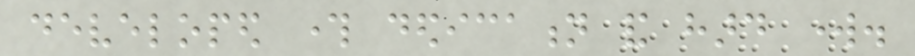developed through dedication and hard work.
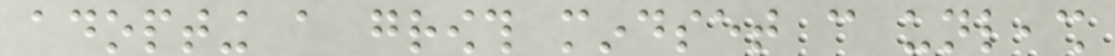adopting a growth mindset can unleash
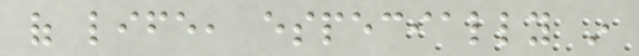of life, especially in
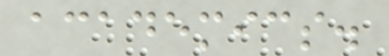academics.
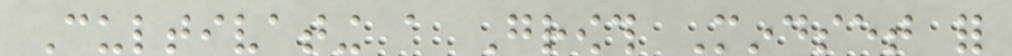Cultivating a Growth Mindset for
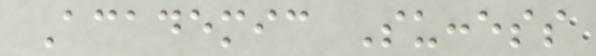Academic Success
